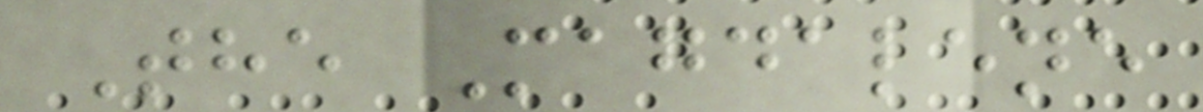The Magdalene
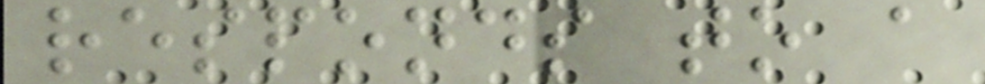responds to a
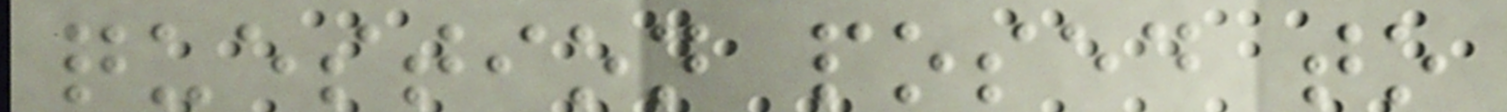question posed to
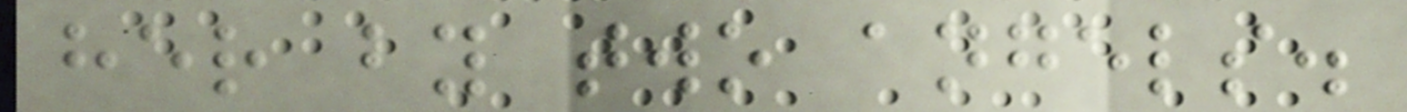her by two angels.
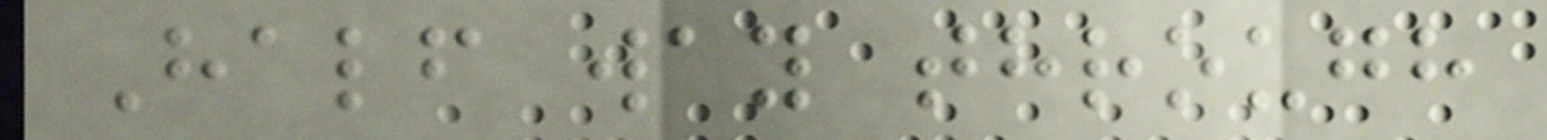Half way through
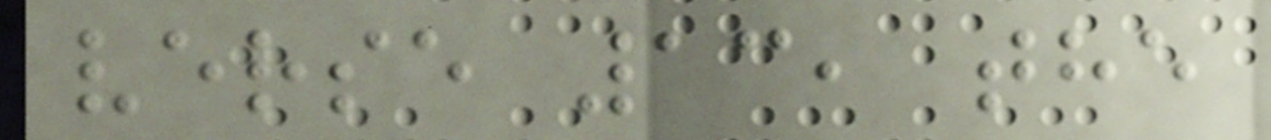verse 13, the
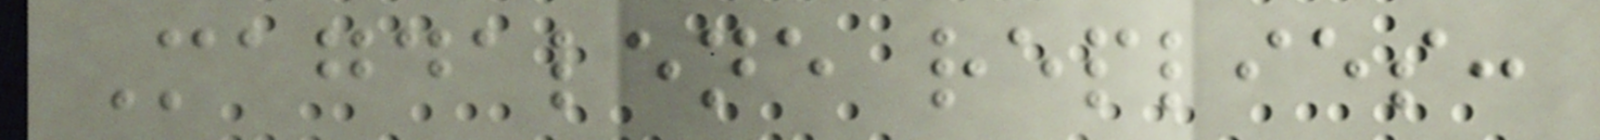Magdalene replies:
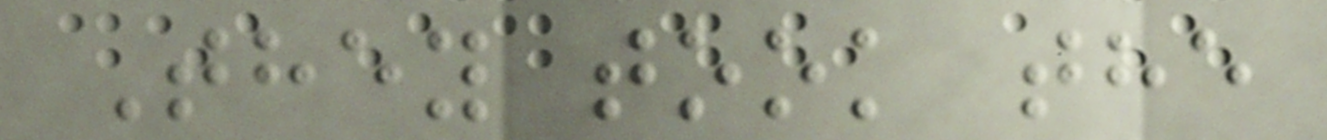They took the
